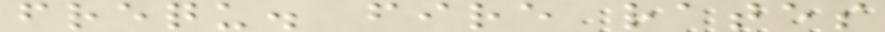frequ. fire rates
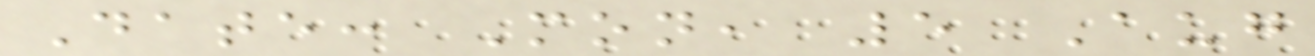Date: Mon, 5 Aug
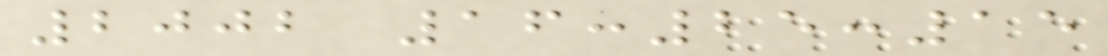2002 16:25:15
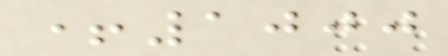+1000
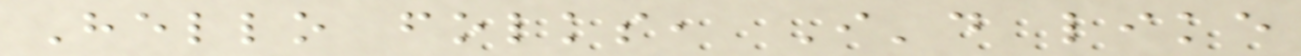Hello folks, I'd like
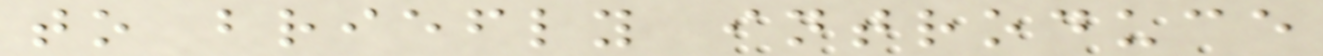to briefly introduce
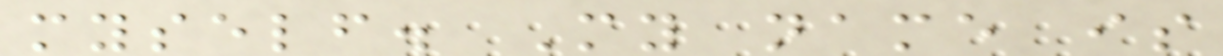myself. My name is
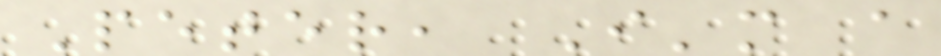Peter, I'm a
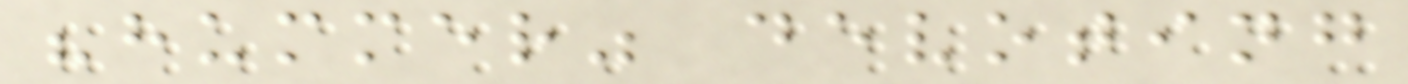"hummer" devoting
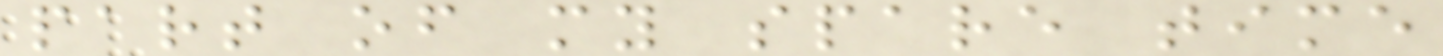part of my spare time
